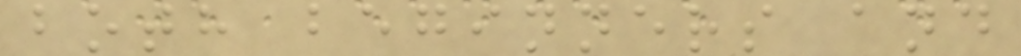both beginners and
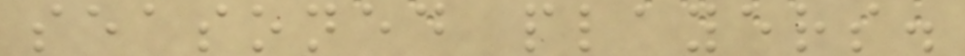seasoned players.
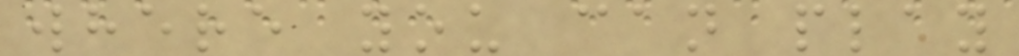where you can play
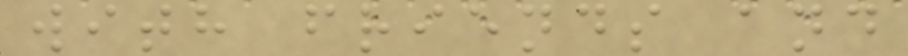with friends and
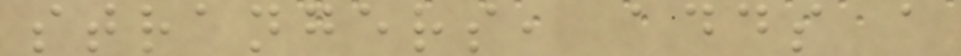strangers, adds a
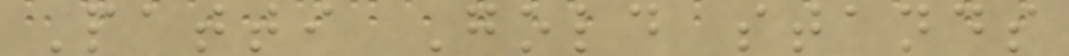Patti Gold stands
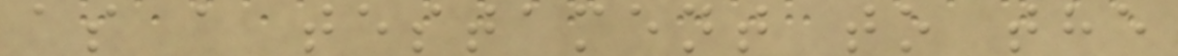as a testament to the
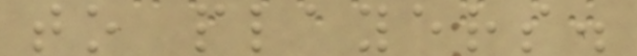to players.
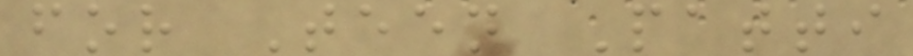for Teen Patti
